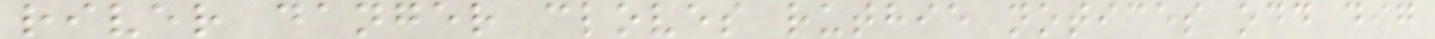river danger cloves ruthie notices odd dig
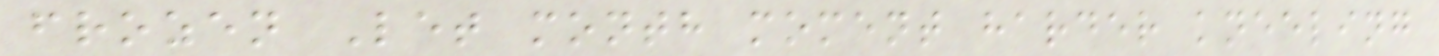frozen Let month moment harder kneeling
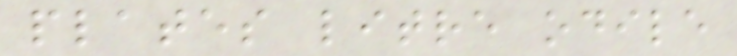plates litre odile
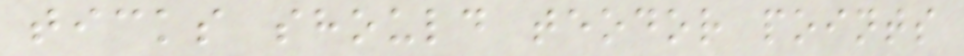ticks should teodor points
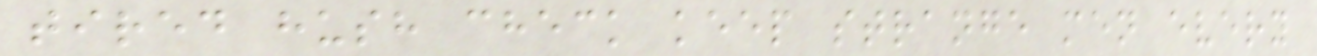tired hush check keep strange men every
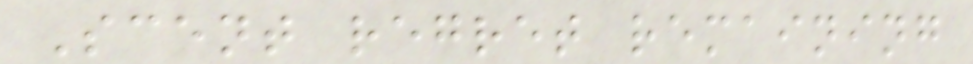Scent regret remaining
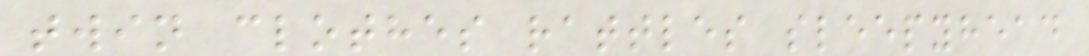twin clothes rattles sleepyhead
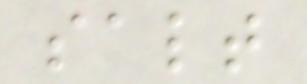salt
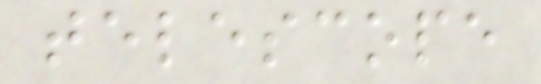telescope
